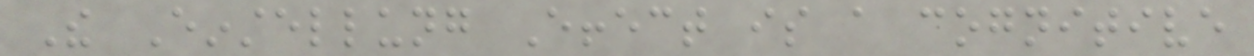The Einstellung Effect is a cognitive
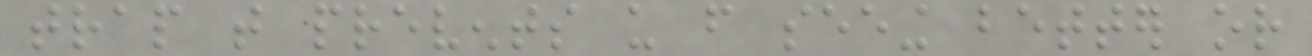trap that prevents us from seeing better or
